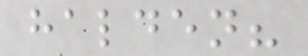halden?
